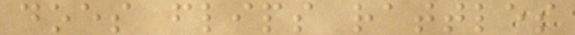does flips rattles
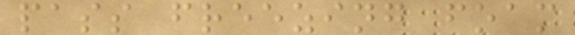pass freezing foam
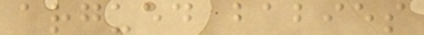argued babies
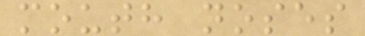mouth noses
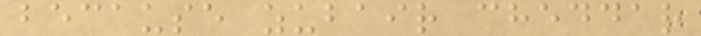because zubair cheddar
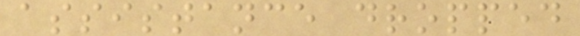assistance dropped
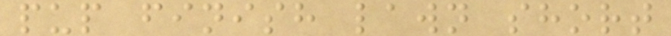pup finish lawn short
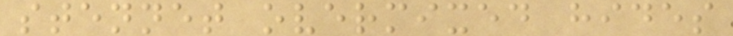stennet overmixed hides
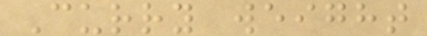Curry weight
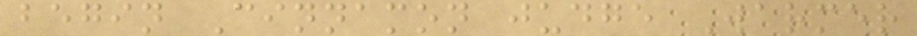begin Cinnamon judge Warmer
